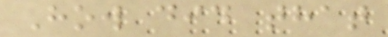How did that
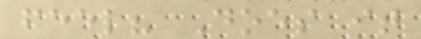feel? Does it
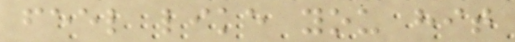feel like you hit
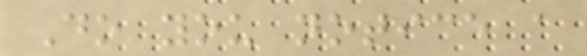Do you notice a
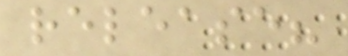release?
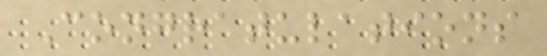Congratulations
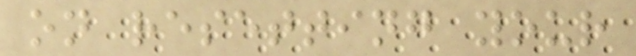on resetting your
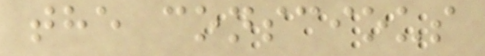the conscious
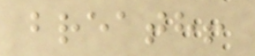breath!
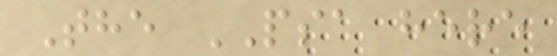The PSA here
